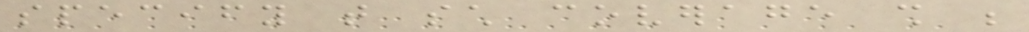specify that such coverage shall be
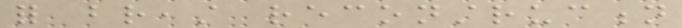for breast reconstruction
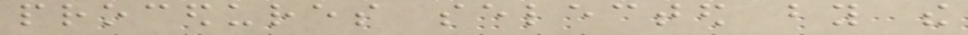procedures selected by the
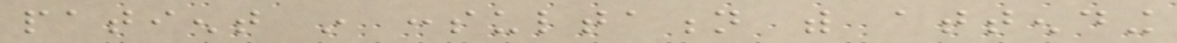patient in consultation with attending
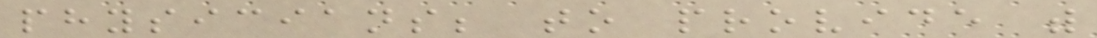physicians; to provide with
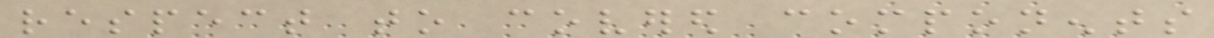respect to covered components
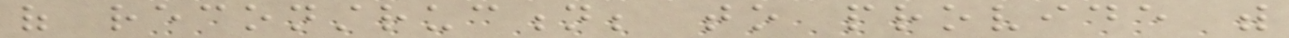of reconstruction; to provide with
